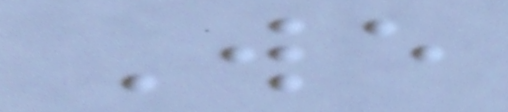We
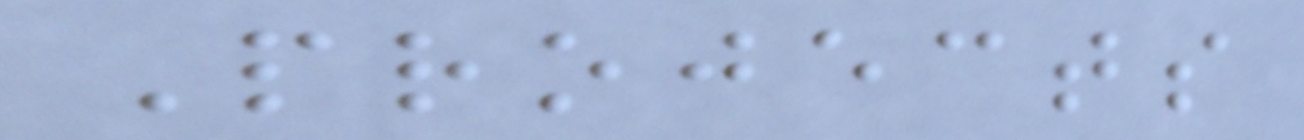Projects
